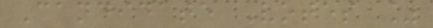Candidate Votes %
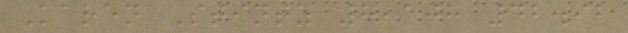Karen Stintz 8,108 42.92
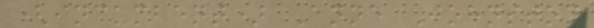(incumbent) Anne Johnston
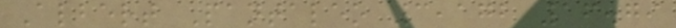Albert Pantaleo 3,172 16.79
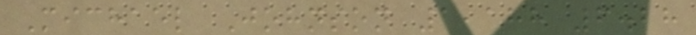Michael Johnson 1,188 6.28
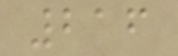216
